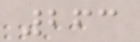263
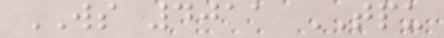WS 4011 TPU
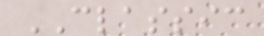CLASSIC
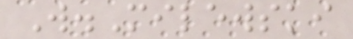W.Milewski
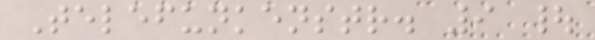Telefunkenstr. 9 |
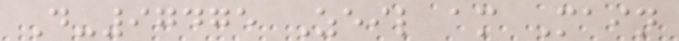D-97475 Zeil am Main
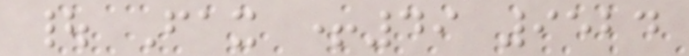| Fax +49 9524
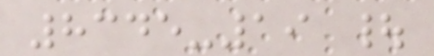8345-19 |
